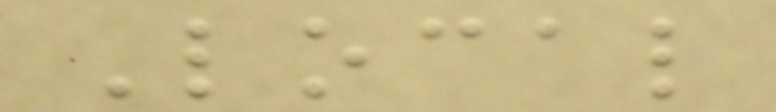Local
